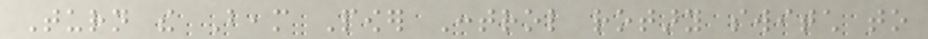Turn the Beam Power Control rotary switch to
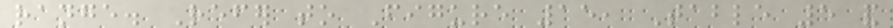range. Refer to Figure 15, Table 5 and
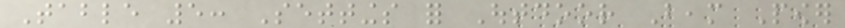Table 5: Settings for Outdoor Beam Power
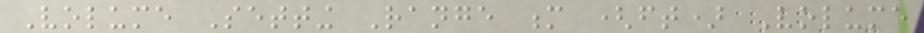Volume Setting Range m (ft) Volume
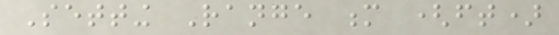Setting Range m (ft)
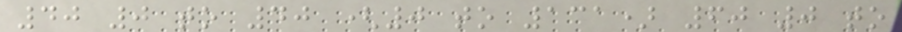40 0 to 40 (0 to 131) 60 0 to
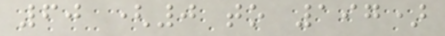60 (0 to 197)
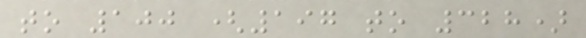to 100 (197 to 328)
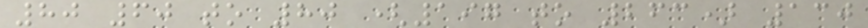80 60 to 80 (197 to 263) 130
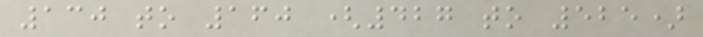130 to 160 (427 to 525)
